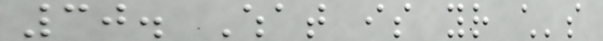30. What is your child's
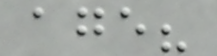age?
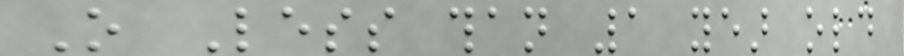O Less than 1 year old
